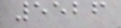5526
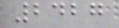2427
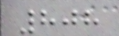808
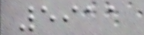5911
